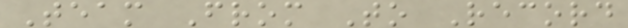Team From To Record
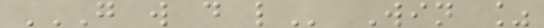G W D L Win %
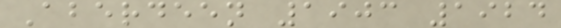Aberdeen 1903 1924
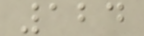124
